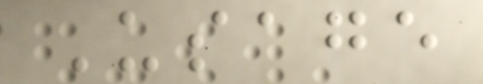Usage
